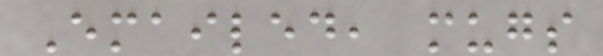Emailed, mugs
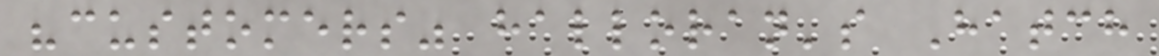"customers" halloran's Hatch
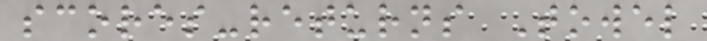scores-returns Towel
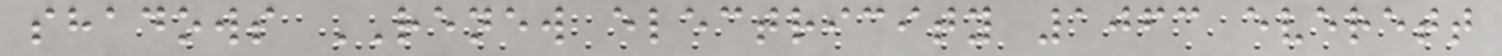shadows RENEW electricity 1063 everett
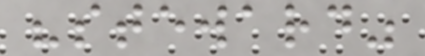"steward"
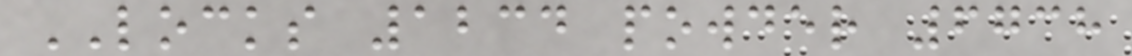LOCKS 1234 powder 6738
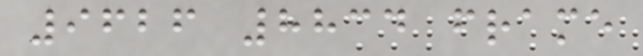9626 8834 frame
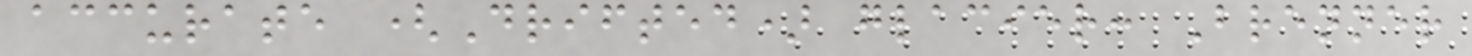accurate (Drifted) glacier: Brenner
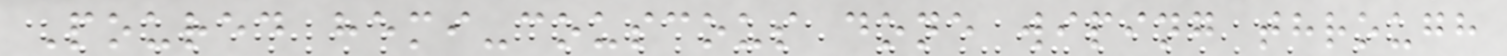Poured hemi-couscous done wiping through
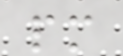pm
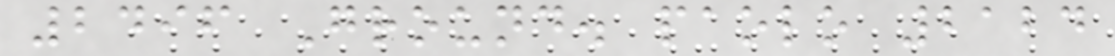2496 Ground. paolo 2124
